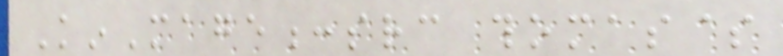KinMage:src thomas$
